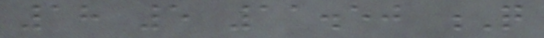18 5 11.50 Q
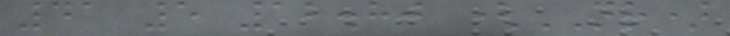41 5 12.80 (NR)
